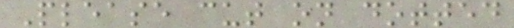Please cut on dotted
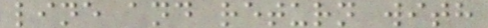line and return with
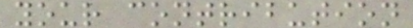your contribution
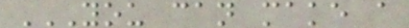YOU CAN MAKE A
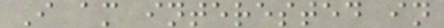I am interested in
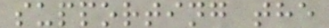supporting the
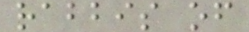rabbis of
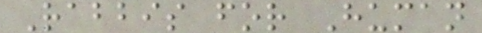Rabbis for Human
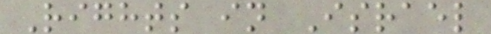Rights in Israel
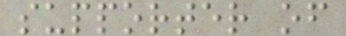supporter of
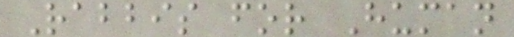Rabbis for Human
